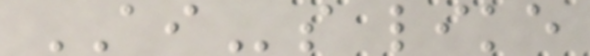AIs like
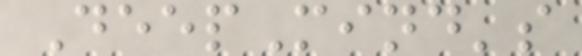DeepMind's
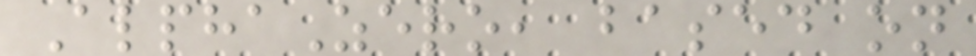AlphaZero, based on
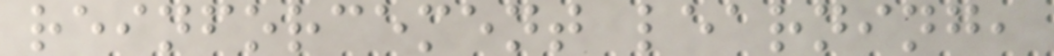reinforcement learning,
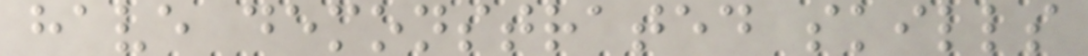have demonstrated skills
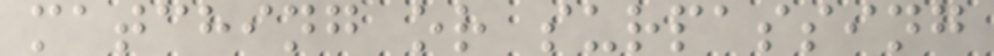matching or surpassing
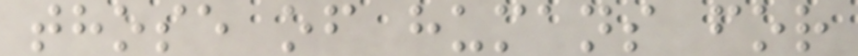those of humans for
